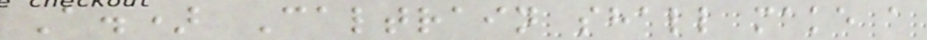A.) Caltrain shall make a
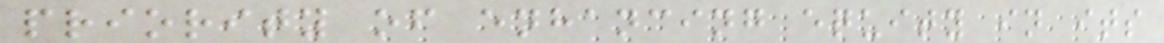priority of enhancing equity in its
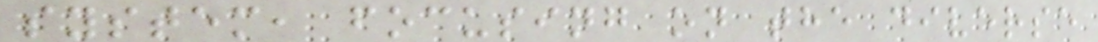system, focusing on the diverse
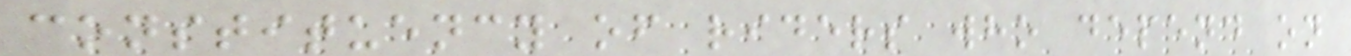constituency of riders who depend on
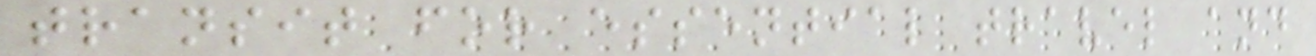transit for essential travel and
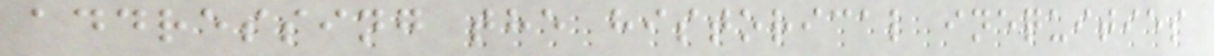addressing the historical inequities
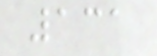131
